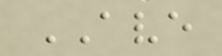AVE
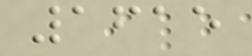1615
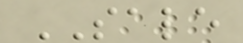SALE
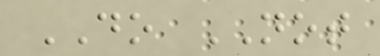DO NOT
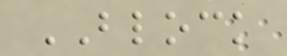BLOCK
